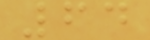64
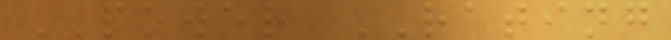POWER RATING
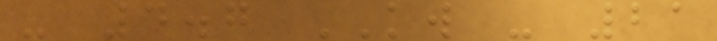- 4.7 KW - 21
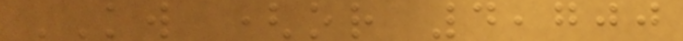KW (or 4,700
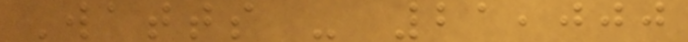Watts - 21,000
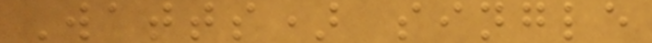Watts) single
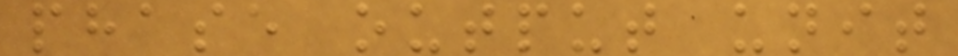phase output unit
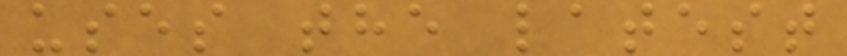uses the latest
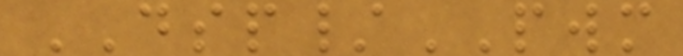DSP/PWM
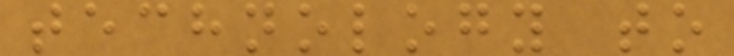technology to
